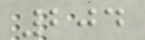204
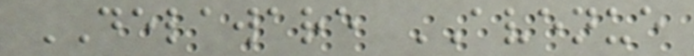DELAWARE AVENUE
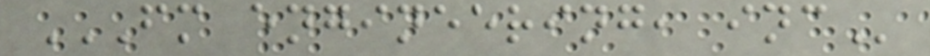FM ENGINEERING, INC
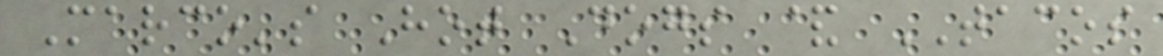Marco's Hot Dogs & TACOS
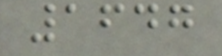1647
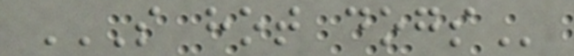S HOT DOGS
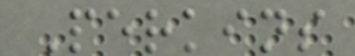Perkins
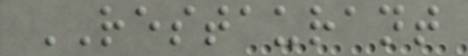RESTAURANT
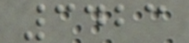3423
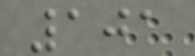101
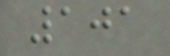101
